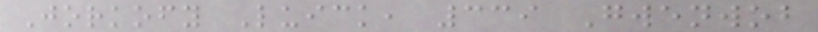Jorkofy Luick, 339 Gwenwob
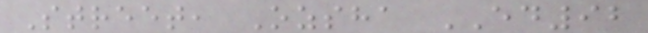Street, Ozsha ED92
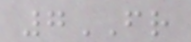7FR
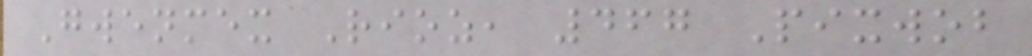Gwenmex Rioz, 467 Pixwob
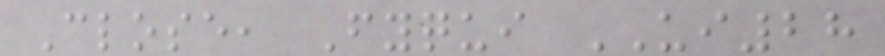Close, Fyqui UI28
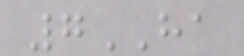7HA
